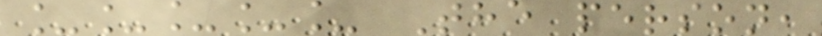_____ The person,
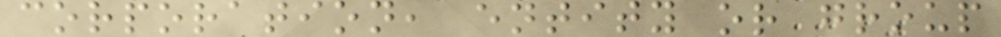corporation, entity or group
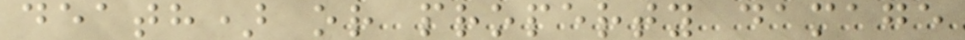death) or property damage
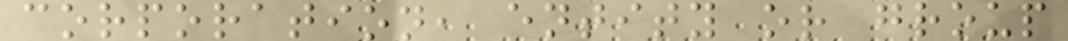corporation, entity or group
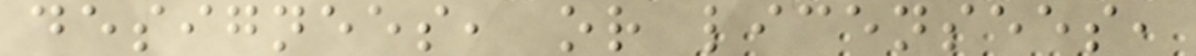designees, or licensees,
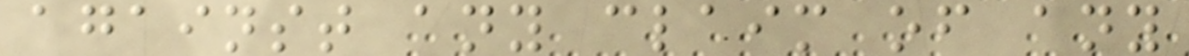against any claim of any
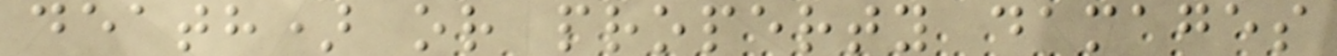death) or property damages
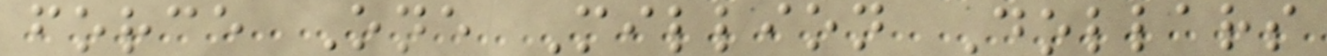force One Million Dollars
